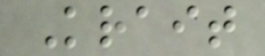Krait
